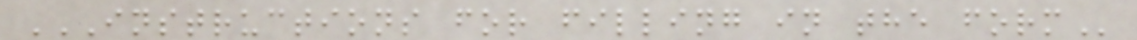INSTRUCTIONS FOR FILLING IN THE FORM
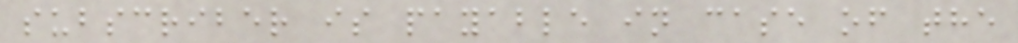subscriber is payable in case of the
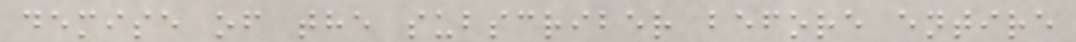demise of the subscriber before entire
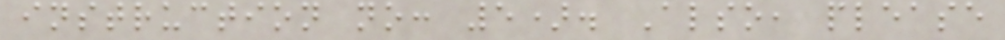instruction no: 5). Also, please
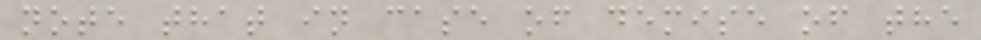note that in case of demise of the
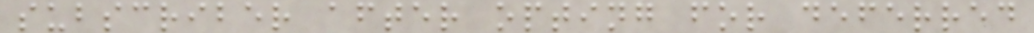subscriber after opting for deferred
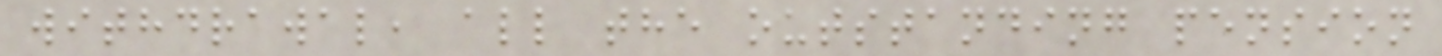withdrawal, all the outstanding pension
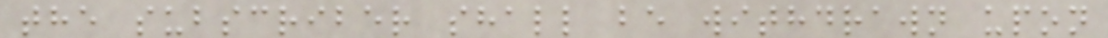the subscriber shall be withdrawn upon
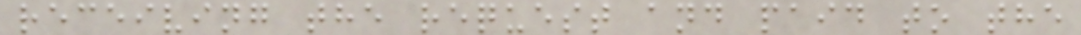receiving the request and paid to the
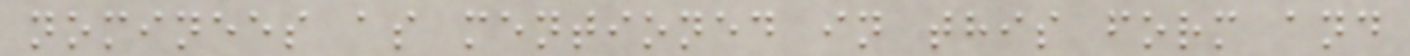nominees as mentioned in this form and
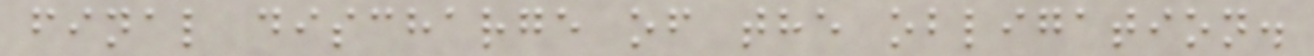final discharge of the obligation.
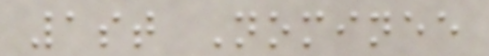1st Nominee
